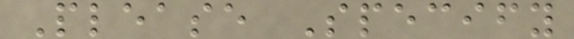Please Specify
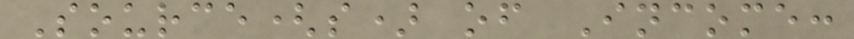Source(s) of Income:
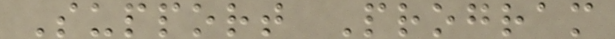Support Program
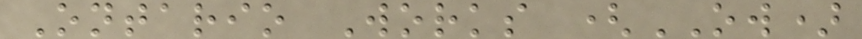Ontario Works (OW)
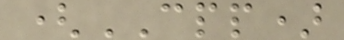(CPP)
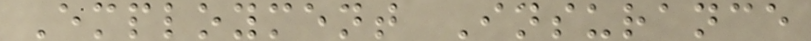Employment Insurance
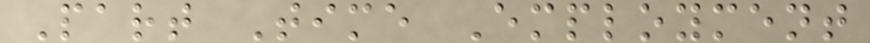Part Time Employment
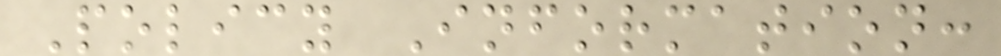Policy Information:
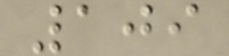109
